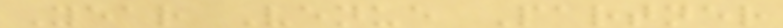Year Venue Partner
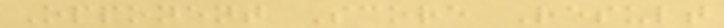Opponent Score Result
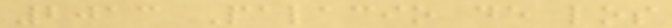2013 Palacio de los
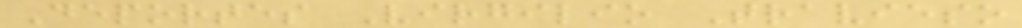Deportes Virgilio Travieso
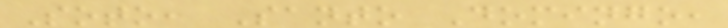Soto, Santo Domingo,
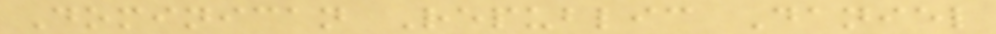Dominican Republic Daniel
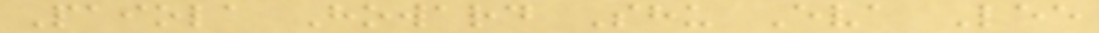Paiola Howard Shu Eva Lee
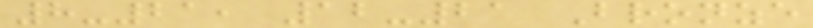8-21, 12-21 Bronze
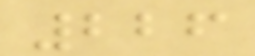226
